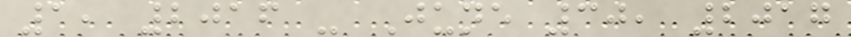1, 2016 - June 30, 2017
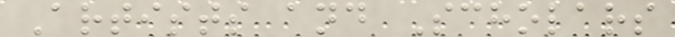Artists and Scholars
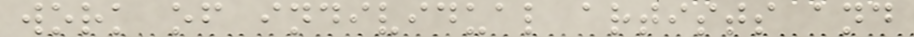work of individual artists and
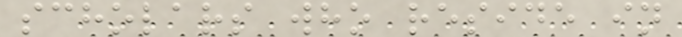scholars who reside in
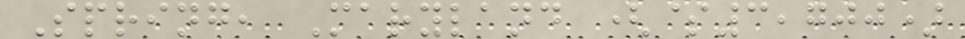Spring, Maryland ($3,700)
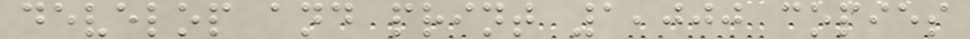develop and print 1,000 copies
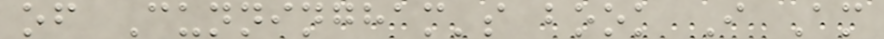of Cunningham's book I Am
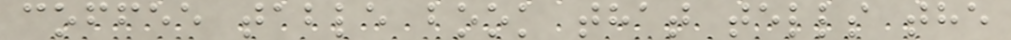coffee table book that tells the
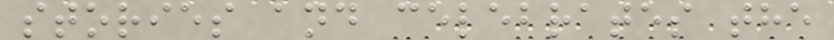stories and celebrates the
